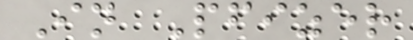In Pfizer
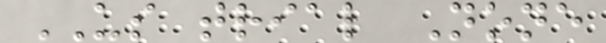US trial None
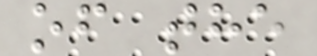of the
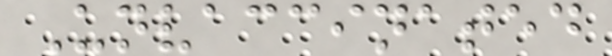Unvaccinated
